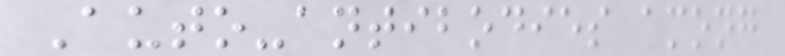Auto-antibodies among
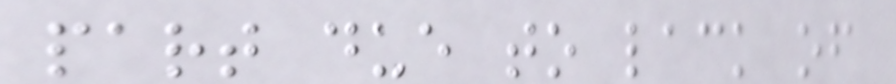part due to lack of
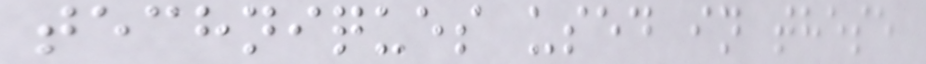techniques used in these
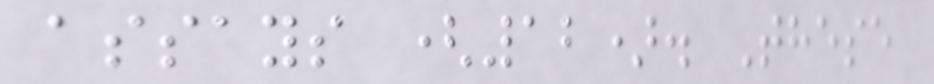assays (12). These
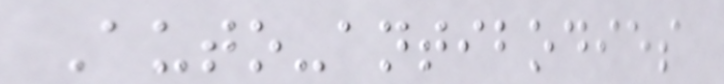Auto-antibodies
